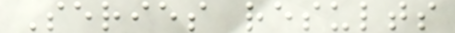Series results
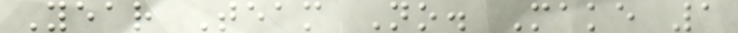Year Team No. Make 1
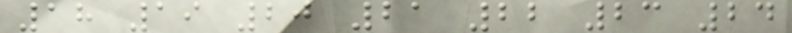18 19 20 21 22 23 24
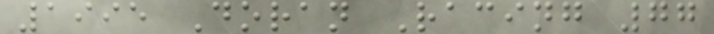1995 Doran Racing 77
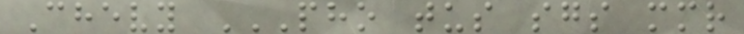Chevy PHO TUS SGS MMR
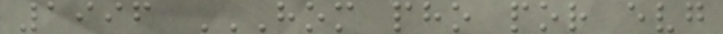1996 HOM PHO POR EVG
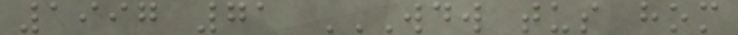1997 71 WDW TUS HOM
